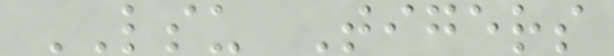LSU Tigers
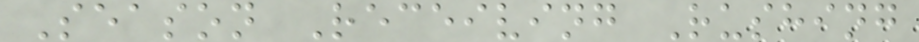Season Receiving Rushing
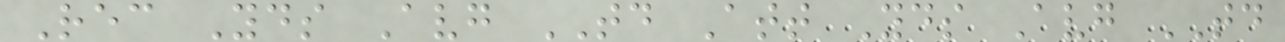Rec Yds Avg TD Att Yds Avg TD
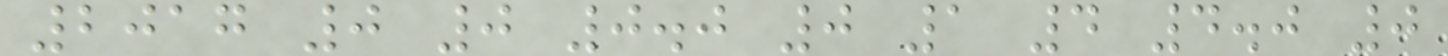2017 0 0 0.0 0 1 4 4.0 0
